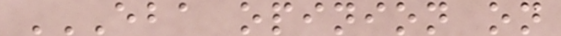EBA OPINION ON
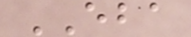EBA
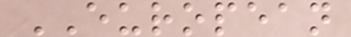EUROPEAN
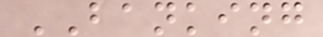BANKING
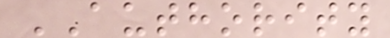AUTHORITY
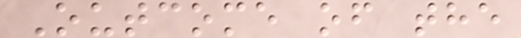Outcome of the
